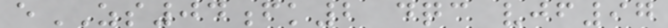eZS04fk2 dqc vjf97
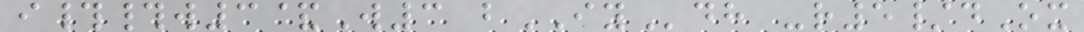i##w3&W3 bIYdh -r5/dOx
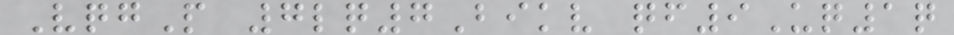VqgP 7lq7Bikv qf9Uq1q
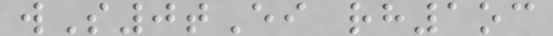wS0tEi rh1oc
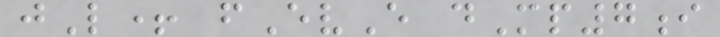jL+ fEvE dMp7i
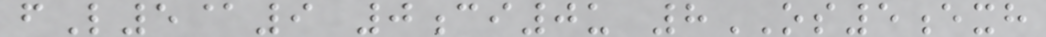fL5@9 0ci0u 8OS5exh
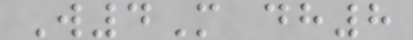W4M dh8
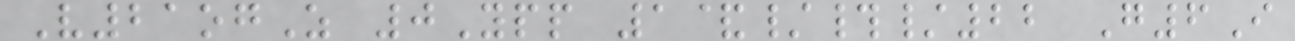V21ogZ 0Ypp 1&/#/22 G6I
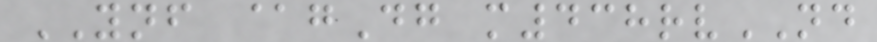YNF @gDg m438rvND
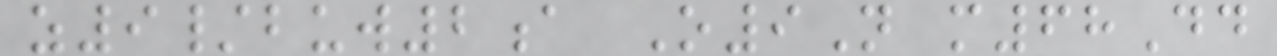z9/buw2a O9N m68Dd
